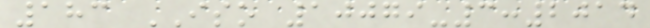183 ISO 10079-3:2014
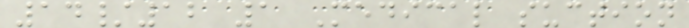14/12 1 Medical suction
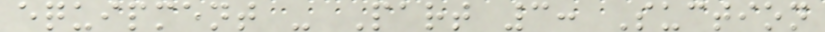equipment - Part 3: Suction
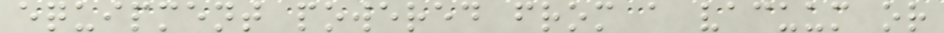equipment powered from a vacuum or
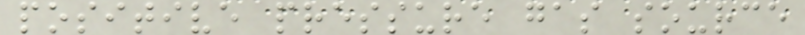positive pressure gas source
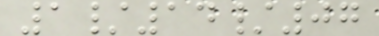1/14/07
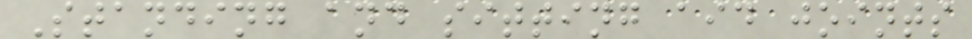Standing and sitting aid joints
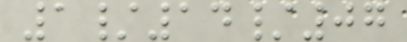1/14/07
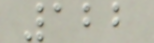122
